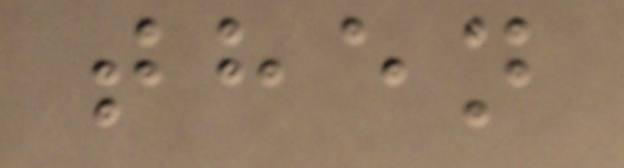then
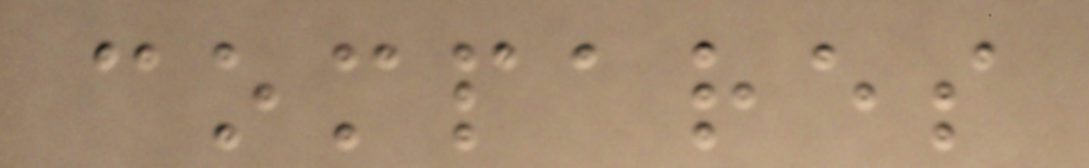compares
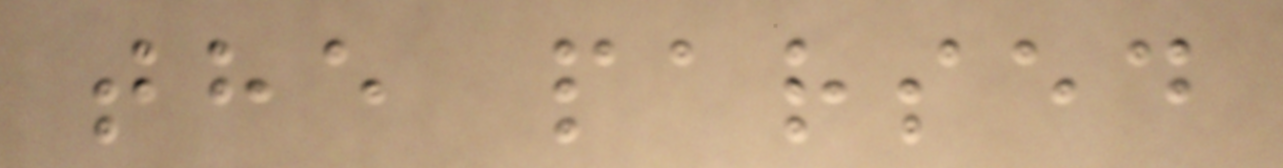the parsed
